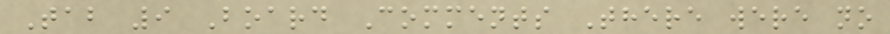Tab 9 Board Comments There were no
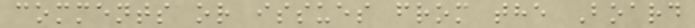comments or issues from the Board
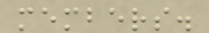members.
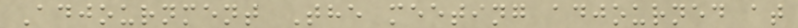Adjournment The meeting adjourned at
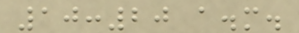10:20 a.m.
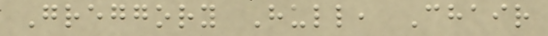Greggory Hull, Chair
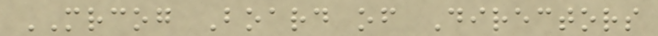MRCOG Board of Directors
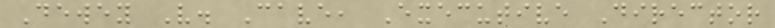Dewey V. Cave, Executive Director
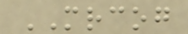MRCOG
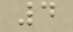4
